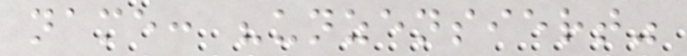name: "unzensiert"
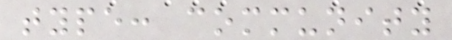type: community
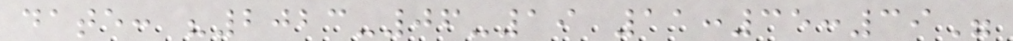date: "2023-06-19 11:35:39"
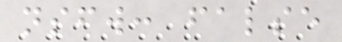nsfw: false
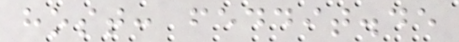host: feddit.de
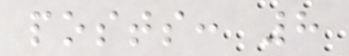posts: 8
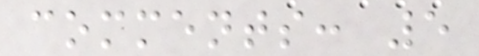comments: 5
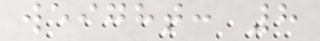weight: 8
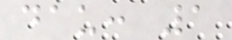dau: 1
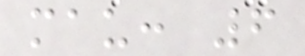mau: 6
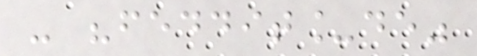- "feddit_de"
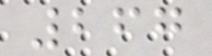267
